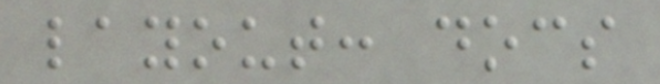layout: docs
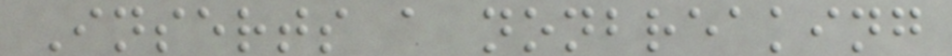Inserts a nonbreaking
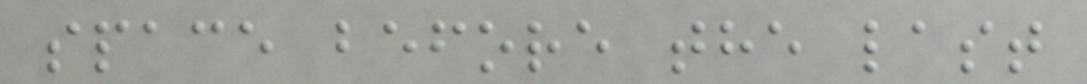space before the last
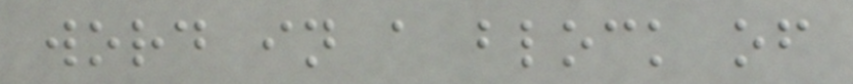word in a block of
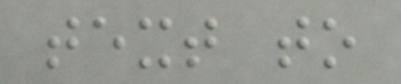text to
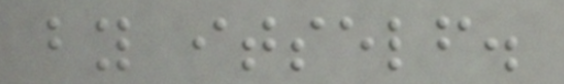by itself.
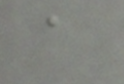a
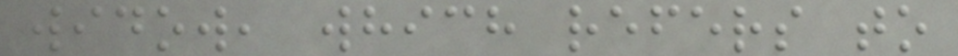widow, which refers to
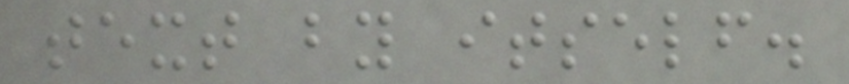text by itself.
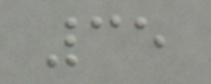35
